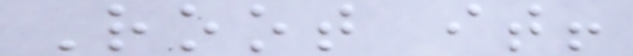Root it!
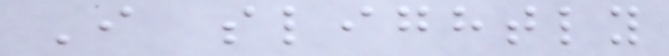I slightly
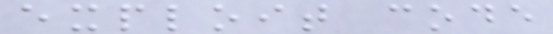exploit code
